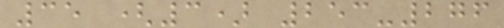35 (3) 253-276
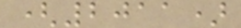(2011)
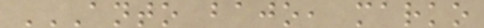ANTO BAJO, MARKO
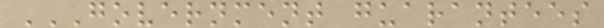GOVERNMENT GUARANTEES
